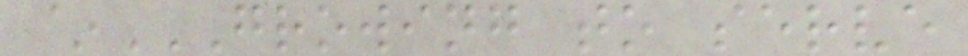~GROWING TO SERVE
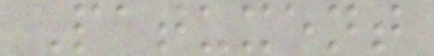Patuxent
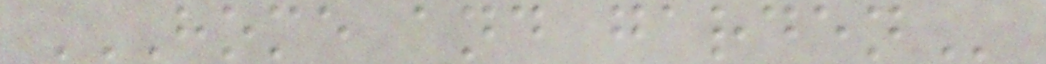HOME AND GARDEN
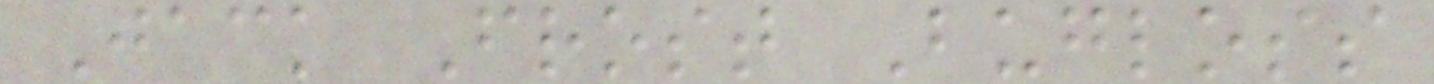Jack Frost Bugloss
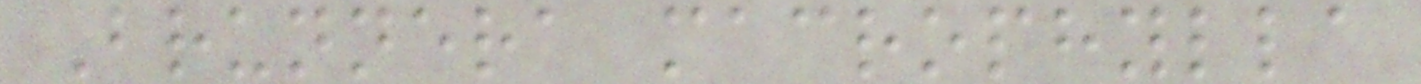Brunnera macrophylla
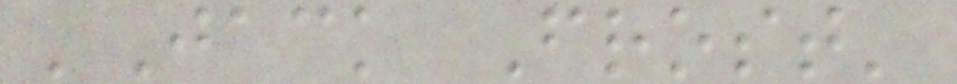'Jack Frost'
